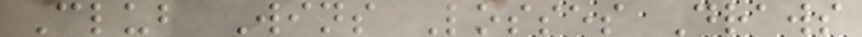Club Wins Losses Draws
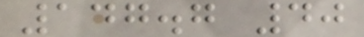147.7 40
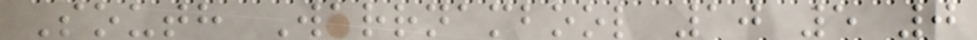South Warrnambool 10 5 0
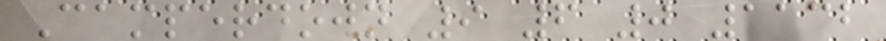Camperdown 9 6 0 1132
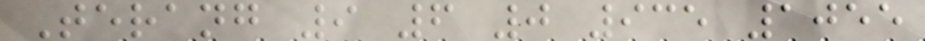Terang 9 6 0 935 1055
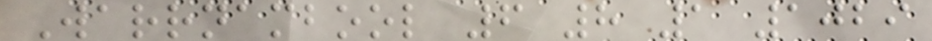Warrnambool 6 8 1 1029
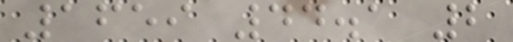1659 44.1 2
